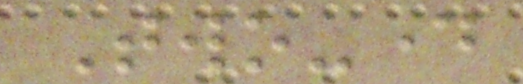Two-day
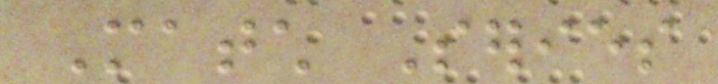Match Series
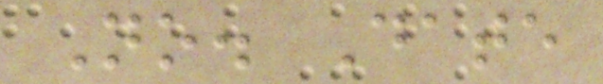No. Date
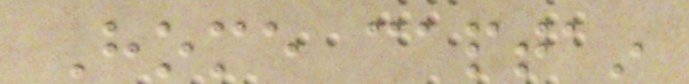Home captain
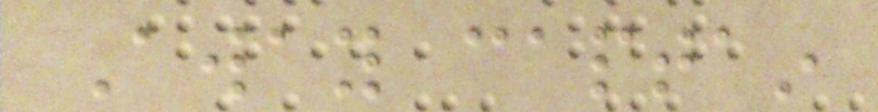Away captain
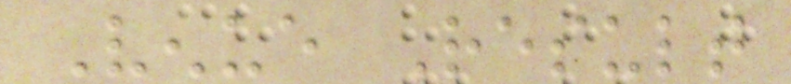Venue Result
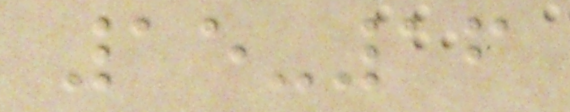15-16
